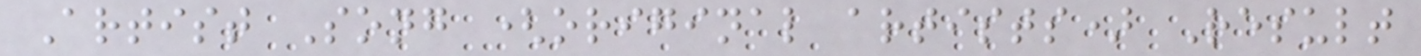Artist Song (original artists) Result
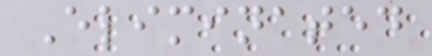Eliminated
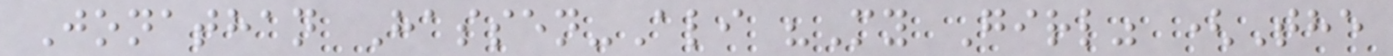Jonathan Hassen-Ali "My Girl" (The
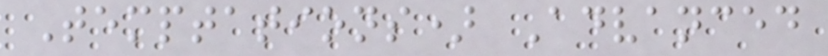Temptations) Advanced
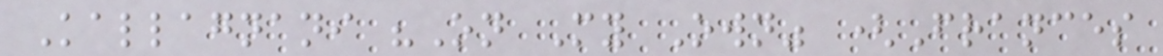Kallagnani "On My Own" (Frances
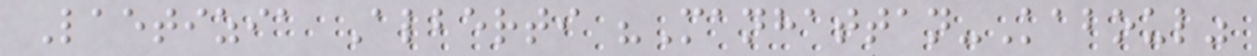Laetizia Alberti "Manhattan-Kaboul"
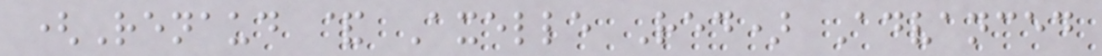(Renaud & Axelle Red) Advanced
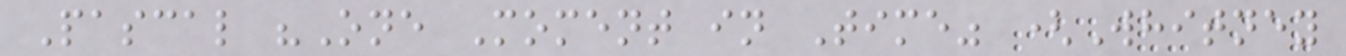Pascal "One Moment in Time" (Whitney
